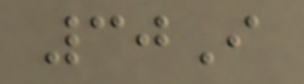30I
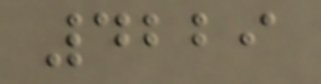4229
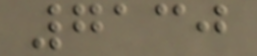7130
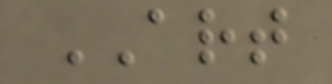ART
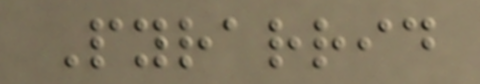Pyrarrid
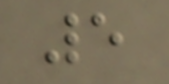5
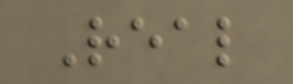Real
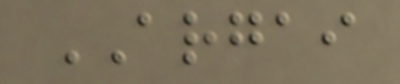ARGAI
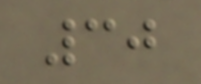30
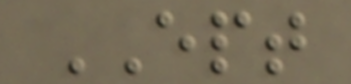EPT
